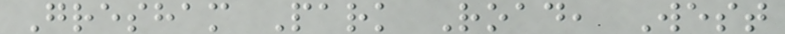Gresham Park Road, West
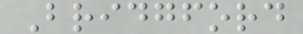Bridgford
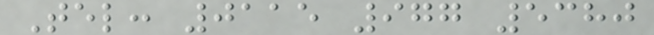Tel: 0115 977 5380
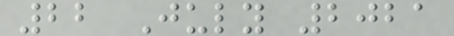22 July 2021
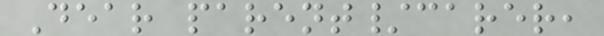Dear parent/carer,
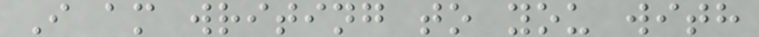I am writing to you with
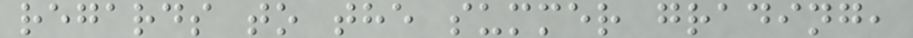regards to the summer grading,
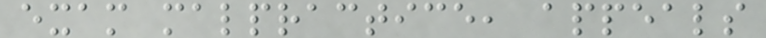exam malpractice, appeals
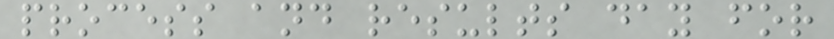process and results day for
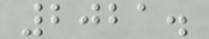2021.
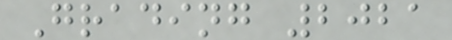Grading 2021
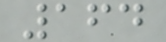164
